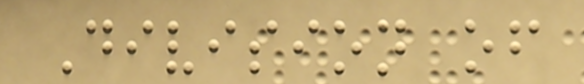Division of
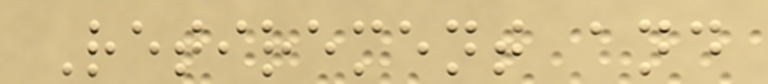Retirement and
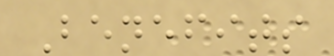Benefits
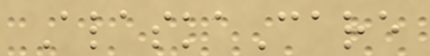AlaskaCare
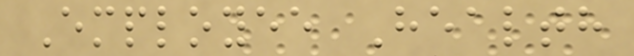Employee Health
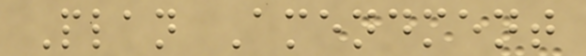Plan Amendment
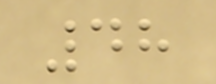48
